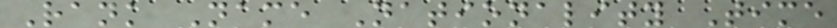Rank Name Nationality Time
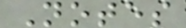Notes
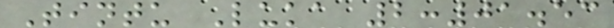Tintu Luka 2:01.53
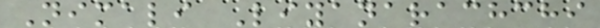Nimali Liyanarachchi
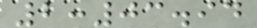2:03.94
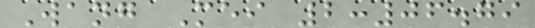Wang Mei 2:06.79
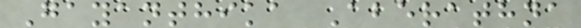Gayanthika Aberathna
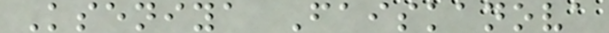Kseniya Faiskanova
